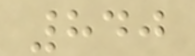840
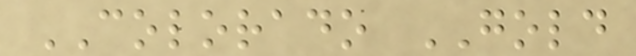COLORADO GOLD
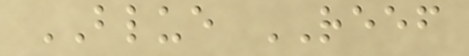BLUE REEF
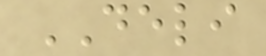DELI
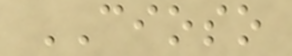CIOSO
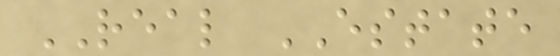REAL ESTATE
